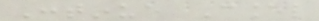Continue Cancel
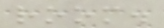room.
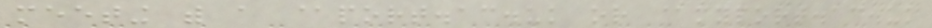meeting with a @port.ac.uk or @myport.ac.uk
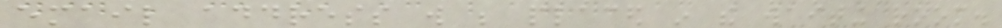email address will be placed in the waiting room.
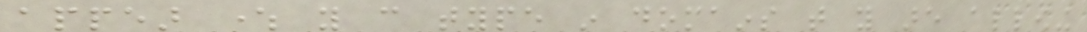appear where you can type in domains that you are allowing
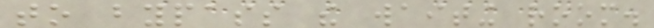to bypass the waiting room.
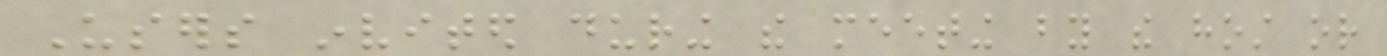Users invited during the meeting by the host or
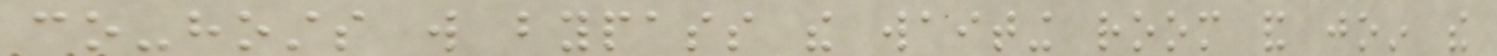co-hosts will bypass the waiting room and join the
